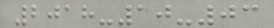2018-10-03
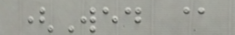(Wed @
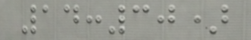14:30)
